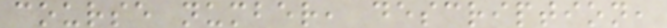course number, description,
